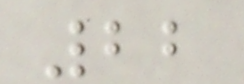22
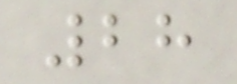28
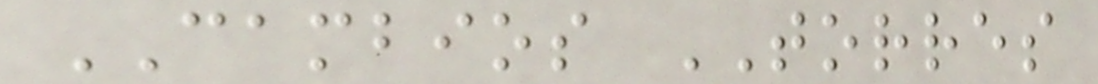CAMBIOS TORRES
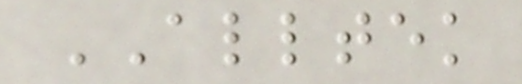ALLTEK
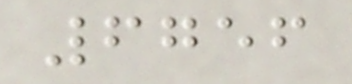6756
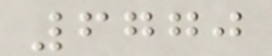6770
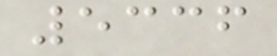5336
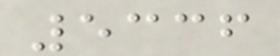5336
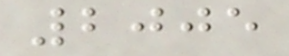2005
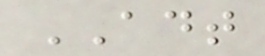ADT
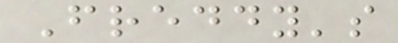Freddy's
